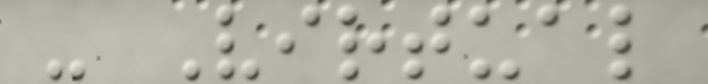- Virtual
